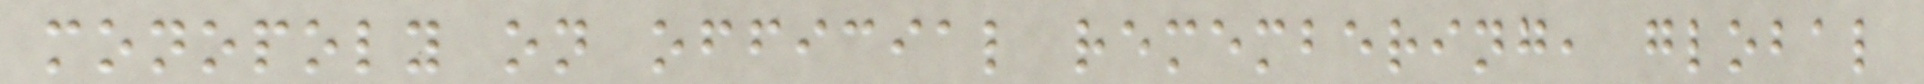monopoly on official remembering, global
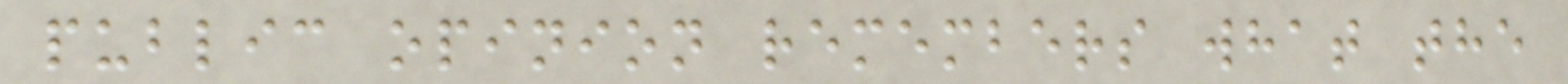public opinion remembers what the
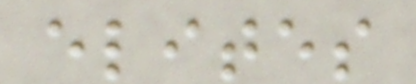elites
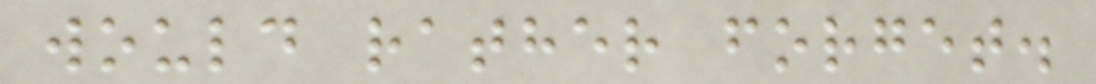would rather forget.
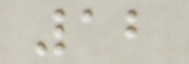12
